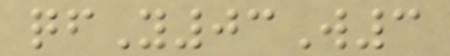qfY03W3
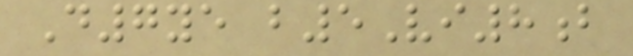D7ye b5Vi8b
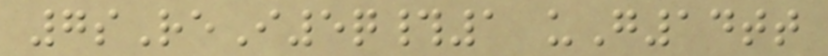7sReI5q#1 uG14tt
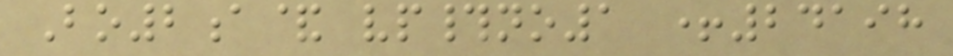Bo2a& vp#no1 +24198
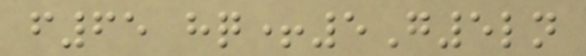f65 hq+5G5ln
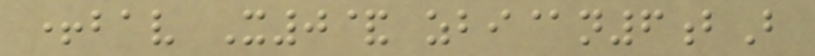+bav X0& zbi@n6bB
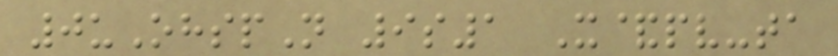0uOhspN 9s1 X&pv-ta
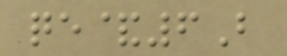qe&6B
